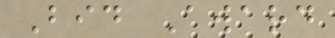Bid Award
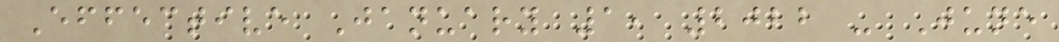Effective January 1, 2022 - June
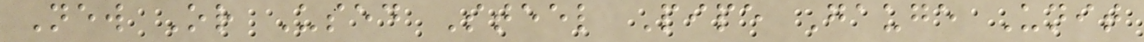New Or Used Steel Pipe Gauge Unit
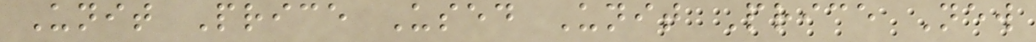Unit Price Used Unit Price New
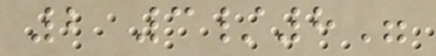2 3/8"
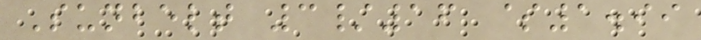Sunbelt 3/16 $1.99
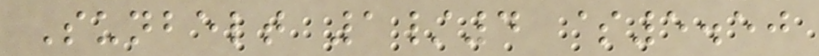Sunbelt 1/4 $5.50
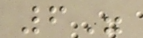6"
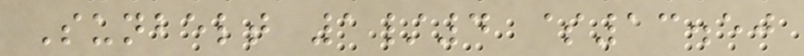Sunbelt 1/4 $13.50
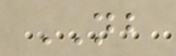NB
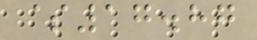$17.87
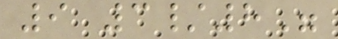9 3/8"
